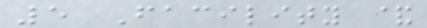5 Facility &
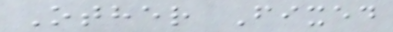Other Fixed
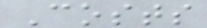Costs
